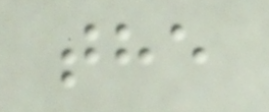the
